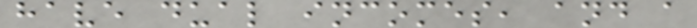have dual incomes, and a
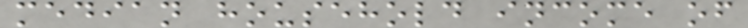median household income of
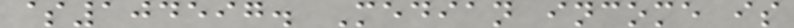$104597. Median income is
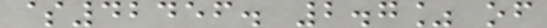$42456. 2.7% of
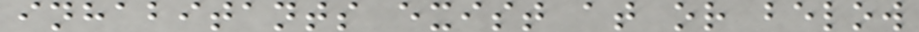inhabitants exist at or below
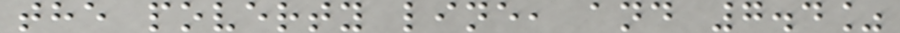the poverty line, and 7.4%
